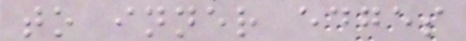to inner edges
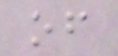of
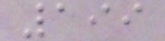199
